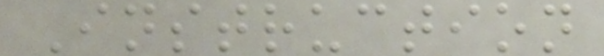Instruction
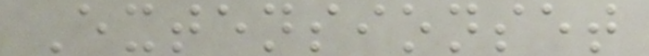Extensionset
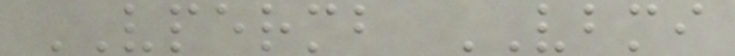VPERMB VBMI
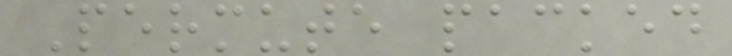Permute packed
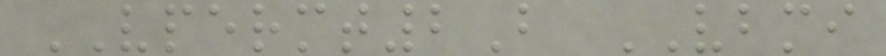VPERMT2B VBMI
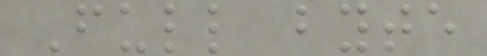Full byte
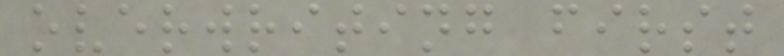overwriting first
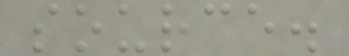source.
